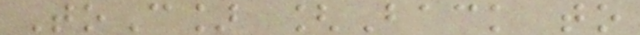ToC] [Back to
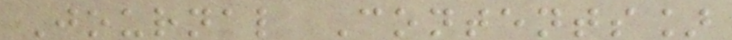Journal Contents]
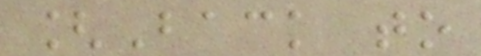[Back to
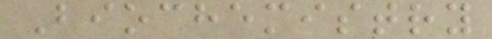Biochemistry
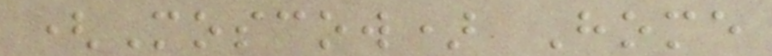(Moscow) Home
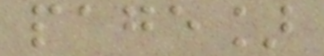page]
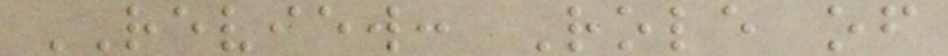REVIEW: Role of
